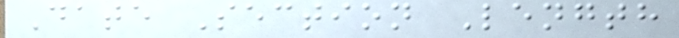Date Section Length
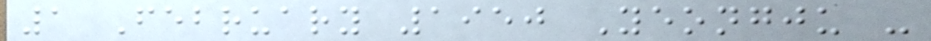1 February 1950 Yeongju -
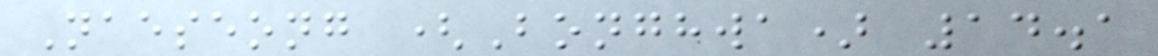Naeseong (Bonghwa) 14.1
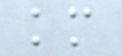km
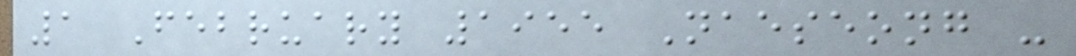1 February 1955 Naeseong -
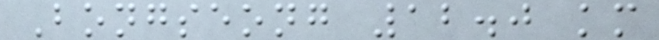Bongseong 12.0 km
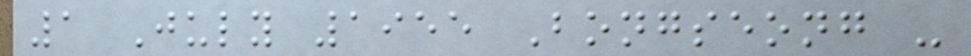1 July 1955 Bongseong -
